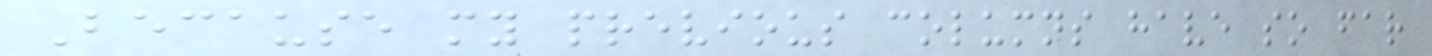Because my previous columns have so far
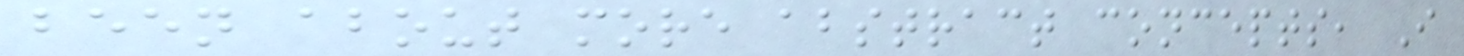been about more abstract concepts, I
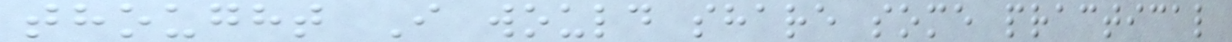thought I would share some practical
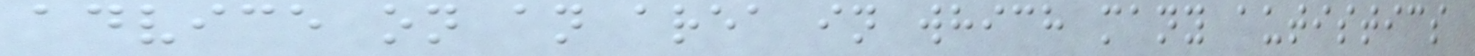advice on an area in which many autistics
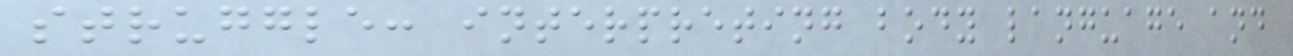struggle: interpreting body language and
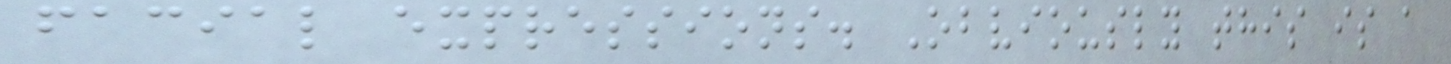facial expressions. Obviously this is a
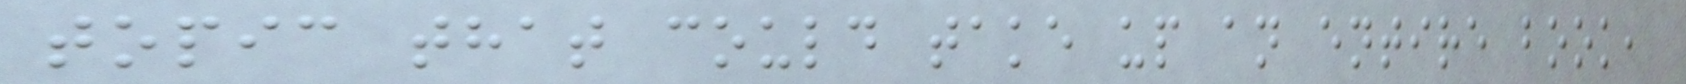topic that could take up an entire book,
